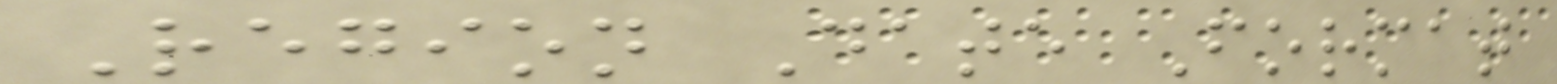Region Date Format
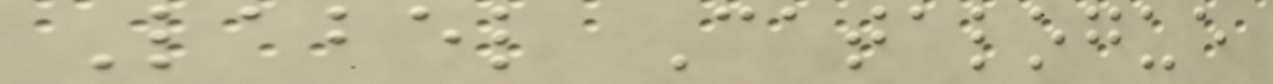Label Catalogue
